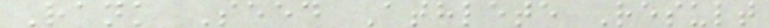Rank Seed Athlete Result
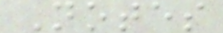Notes
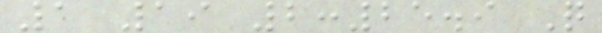1 19 2:25.9 Q
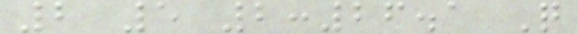2 5 2:26.1 Q
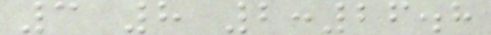3 8 2:26.8
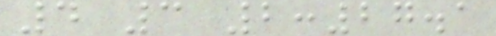4 3 2:27.1
